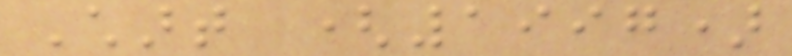Chart (1997)
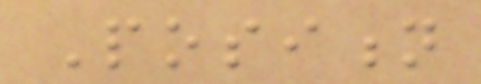Position
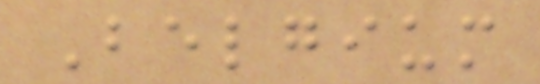Belgium
